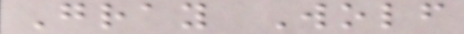Gray Wolf
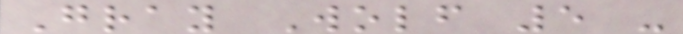Gray Wolf 5 -
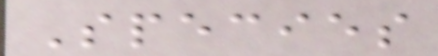Species
